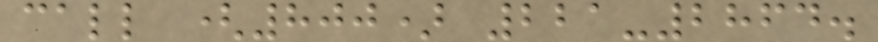call (800) 221-2864.
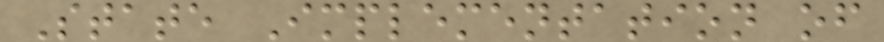State Implementation of
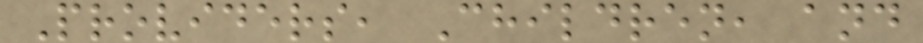Providers, Children, and
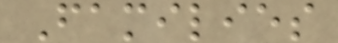Families
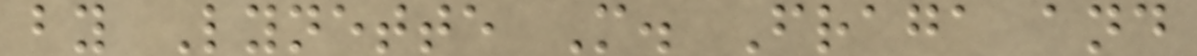by Lynette M. Fraga and
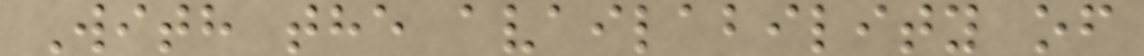With the availability of
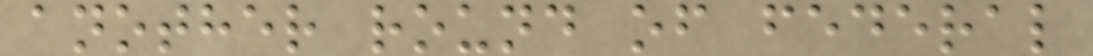another round of federal
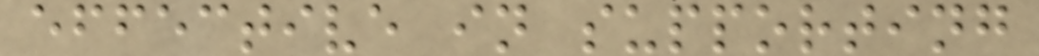effective in supporting
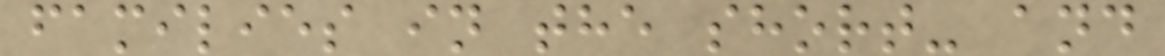families in the short- and
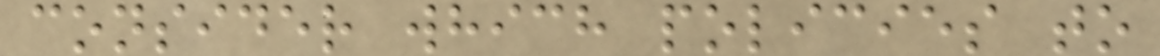consider which policies to
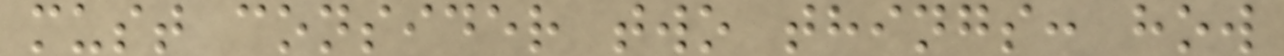must consider two things: how
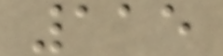115
